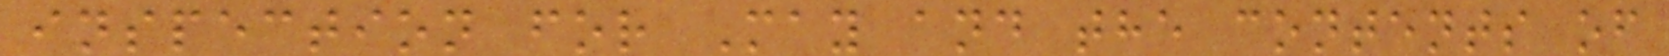inspection for May and the contents of
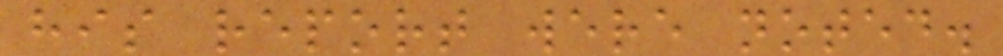his report were noted.
